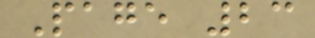Page 23
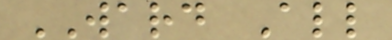WARD All
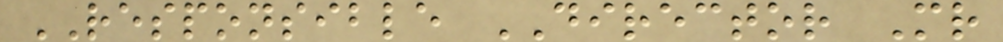RESPONSIBLE DIRECTOR Mr
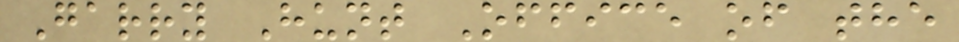Garry Hunt Office of the
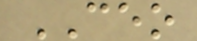CEO
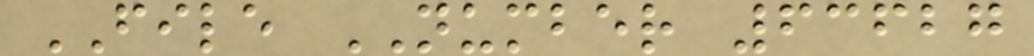FILE NUMBER 63627
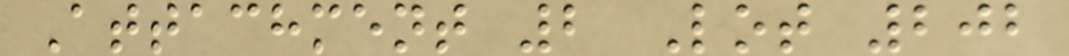Attachment 2 Lot 202
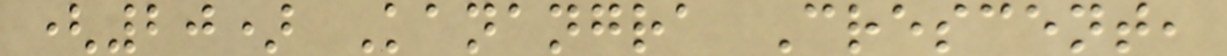(20) Kanangra Crescent,
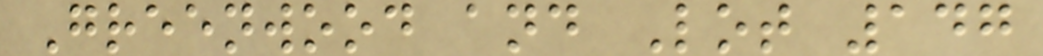Greenwood and Lot 147
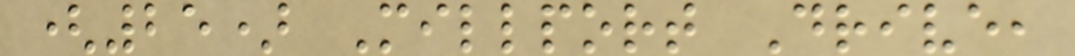(25) Millport Drive,
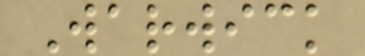Warwick
